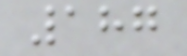187
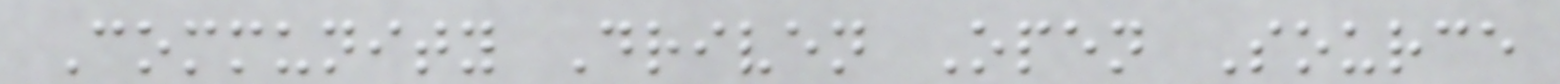Community Driven Open Source
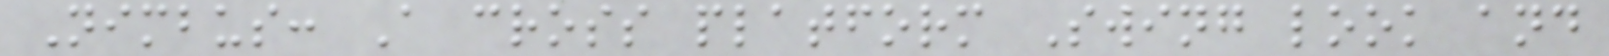Nimbus: A cross platform Swing look and
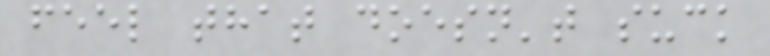feel that doesn't suck
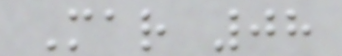Mar 08
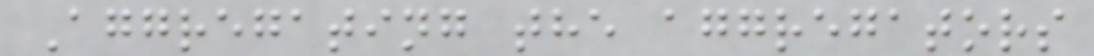Aggregating the aggregators
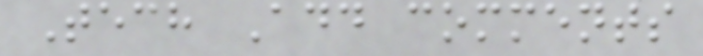Tech Add comments
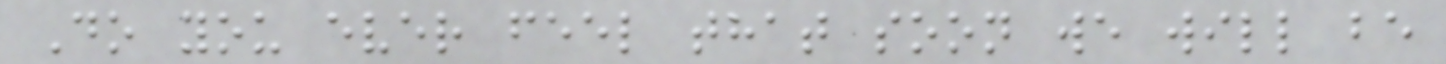Do you ever feel that soon we will be
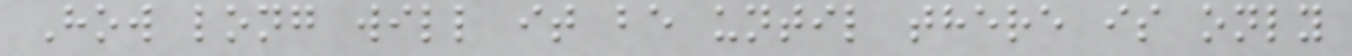How long will it be until there is only
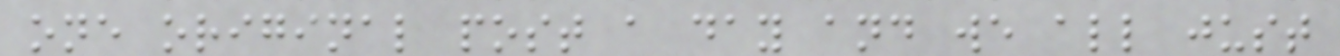one original post a day and we all just
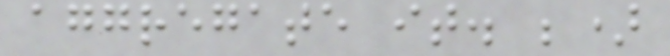aggregate it. ;)
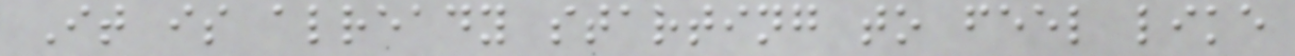It is already starting to feel like
